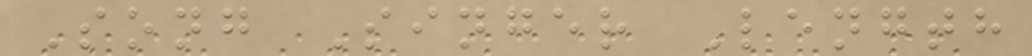Song Singer Length
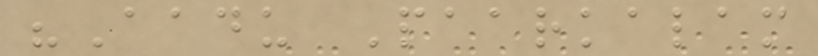"Aadu Paarkalam
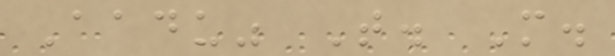Aadu" T. M.
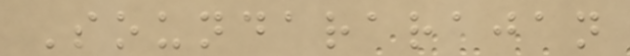Soundararajan
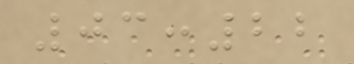03:22
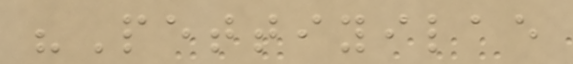"Pettiyilae
